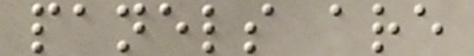panels are
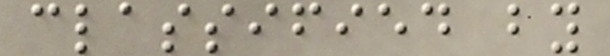classified by
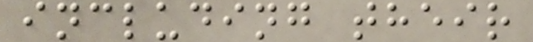including their
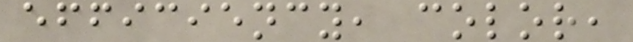efficiency, color,
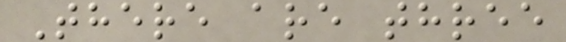There are three
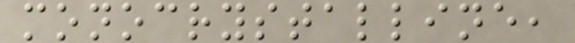monocrystalline,
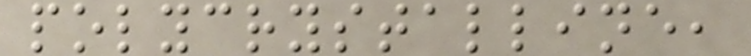polycrystalline,
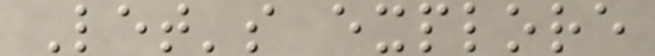Let's explore
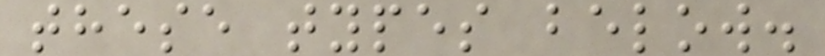these types below.
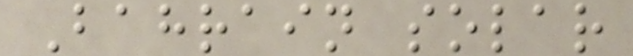Bahrain solar
